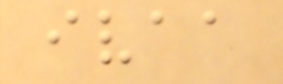ivaa
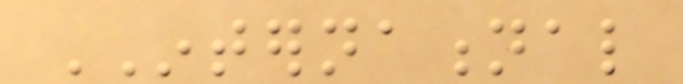INTERNATIONAL
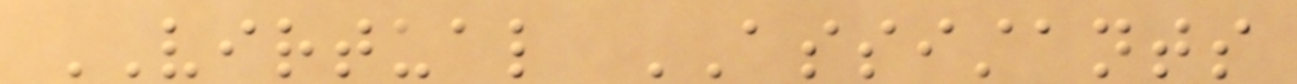VIRTUAL ASSISTANTS
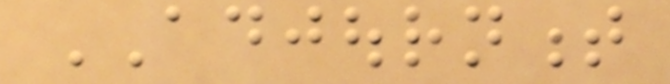ADJOURNMENT
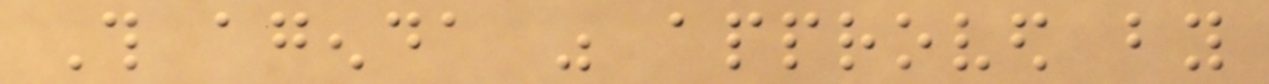This agenda was approved by
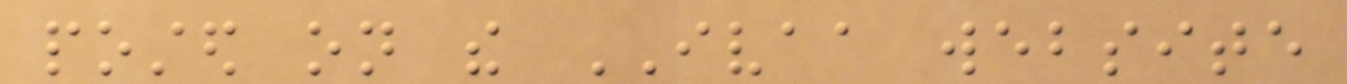posted on the IVAA website
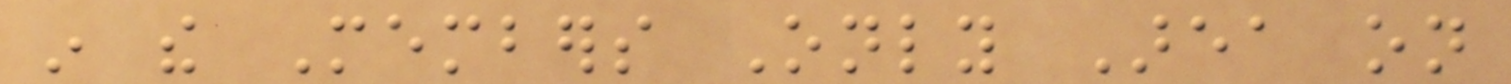in the Members Only Area on
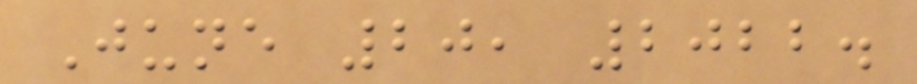June 20, 2022.
